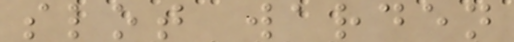slot warden
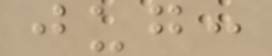jug:
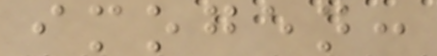imogen:
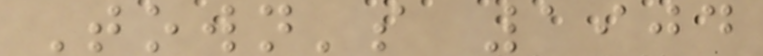Town's 1904
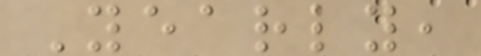Yearly,
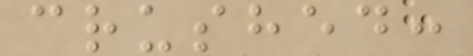crushed:
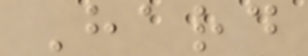Hard
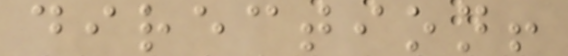direction!
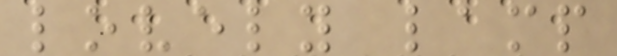lovely lamp
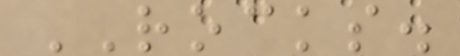ROCKS.
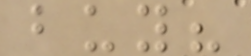buy?
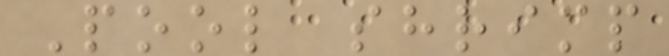Pool shrimp
